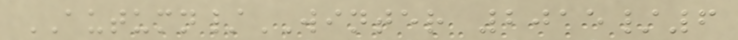AUTUMN/WINTER 2015/6
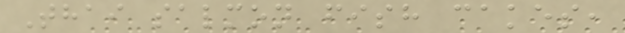Thai salmon fish cakes,
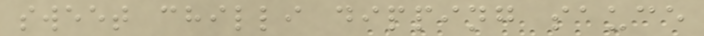sweet chilli dipping sauce
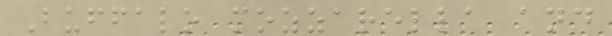Buffalo mozzarella and
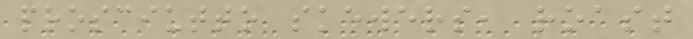prosciutto skewers, roast
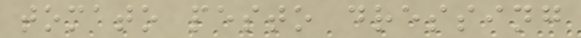tomato pesto dressing
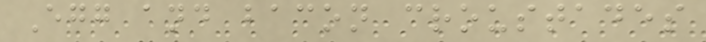Egg and bacon croustades
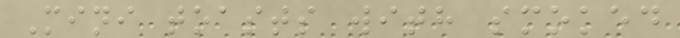Mini toasts with smoked
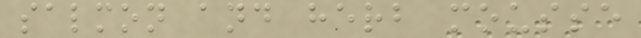salmon and herb mousse
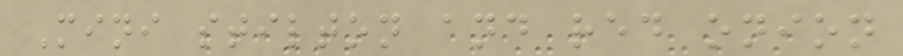Mini stilton and red onion
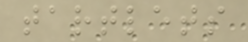tartlets
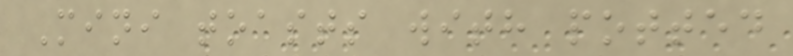Mini toasts with potted
